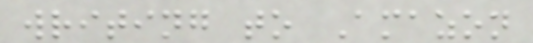writing to Amazon
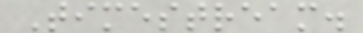Timestream.
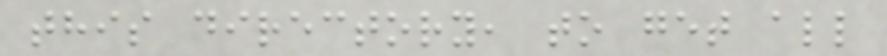this directory, to get all
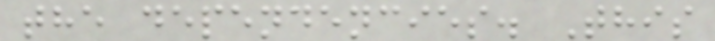the dependencies. This
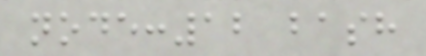node:12 bash
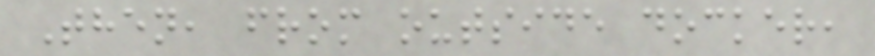Then, from outside docker,
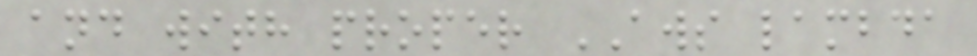and with proper AWS lambda
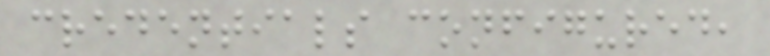credentials configured,
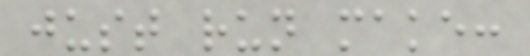just run make:
